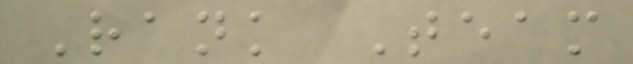Rank Team
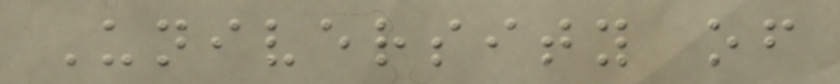University of
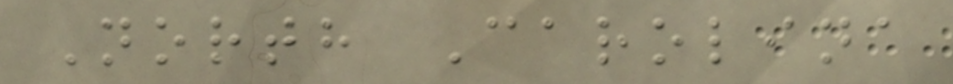North Carolina
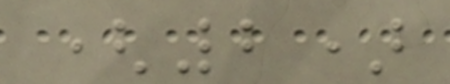(2)
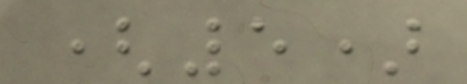(5)
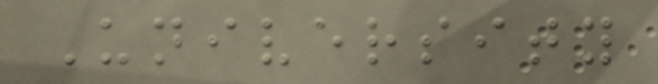University
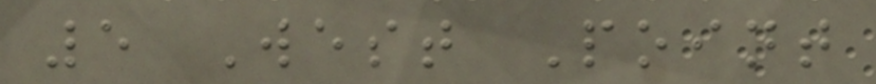5 West Point
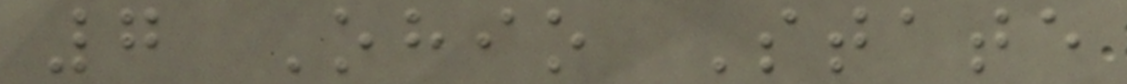7 Ohio State
